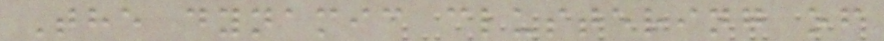The dynamic clustering of
